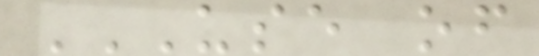USE OF
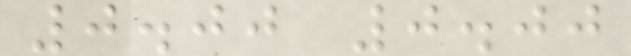0.00 0.00
